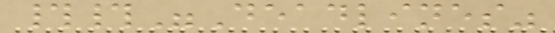##"Deadlines"
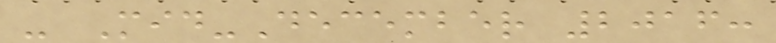- Mid-December 2016:
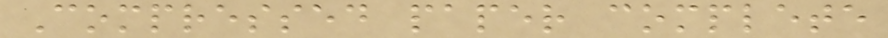Compressed paper complete
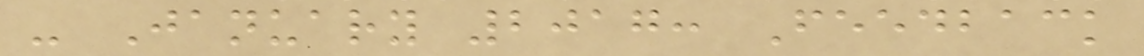- January 2017: Feedback
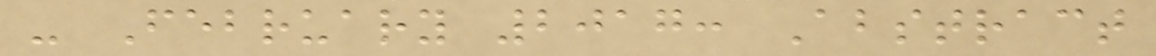- February 2017: Abstract
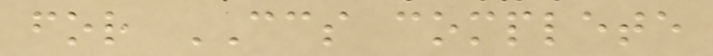for CCS complete
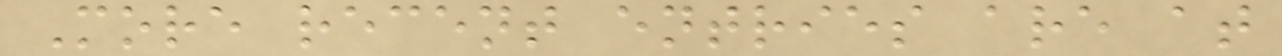More recent entries are at
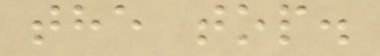the top.
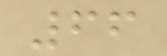66
